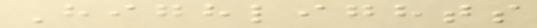Highlights
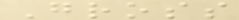Gross
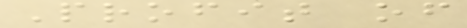Profit of
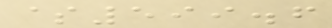$599.6
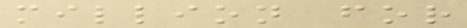million for
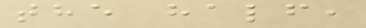the half,
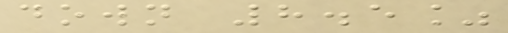down 8.5%
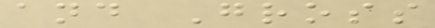and Gross
